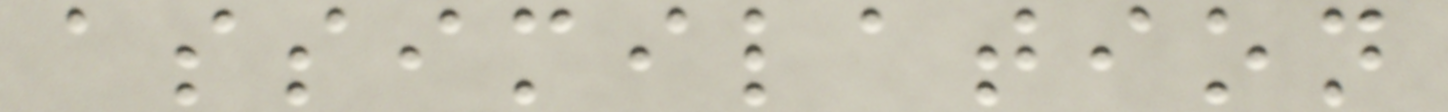assimilation
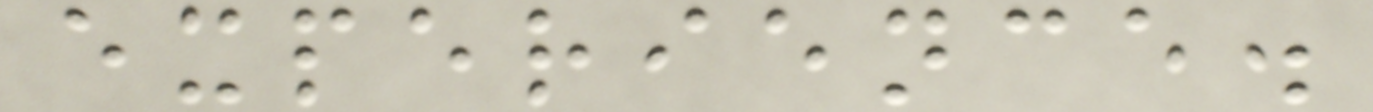experience.
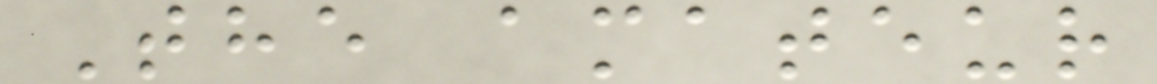The amateur
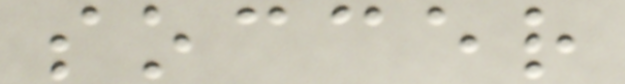soccer
